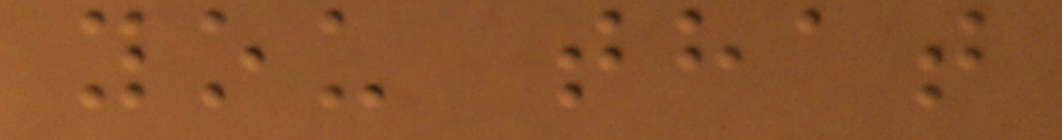you that
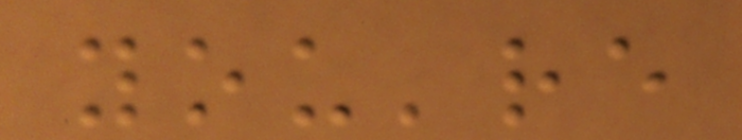you're
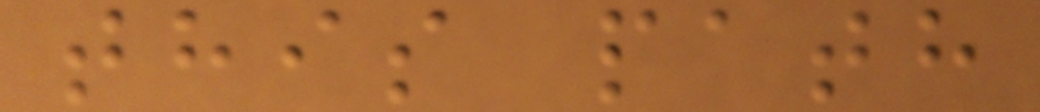this path
